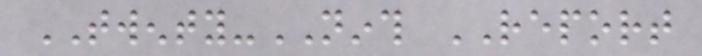TWENTY-NINTH REPORT
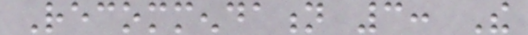Recommendation 3: The
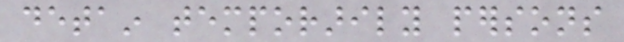detain temporarily persons
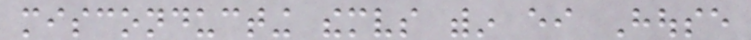misconducting themselves within either House
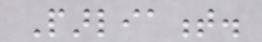Parliament.
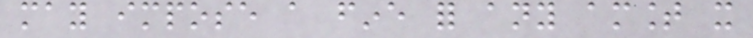may impose a fine for any amount it
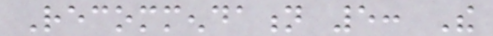Recommendation 5: The
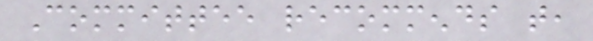Committee recommends that,
